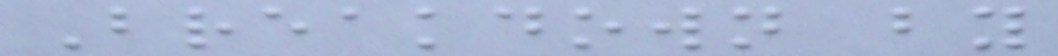Breakdown by
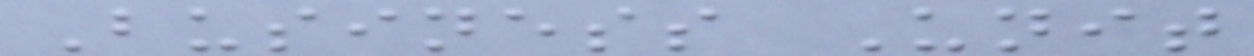Business Unit
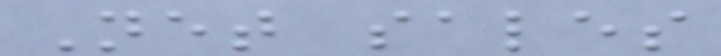Net sales
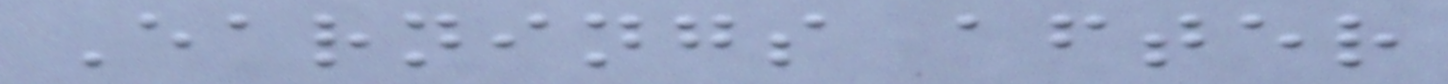Earnings after
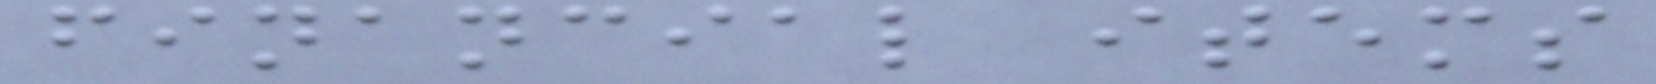financial items
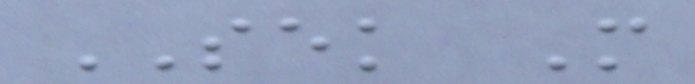SEK M
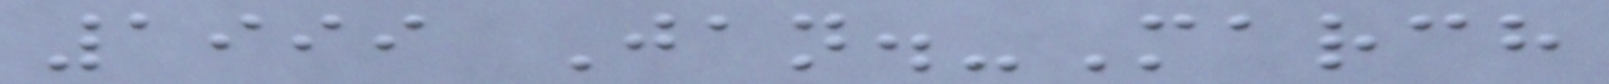1999 Jan.-March
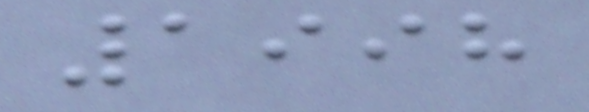1998
